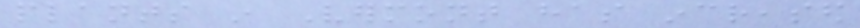plants in Vermont has increased
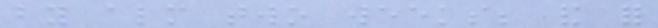by almost two weeks; and for
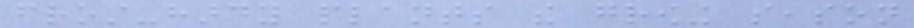frost-hardy plants the growing season
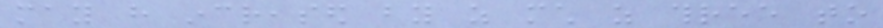may have increased by as much as three to
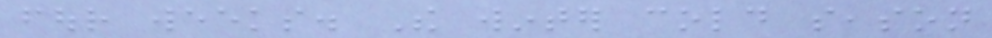four weeks. The winter cold season
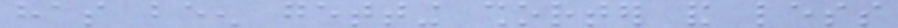has been getting shorter and less
